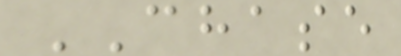CHASE
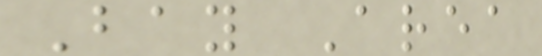Bay Area
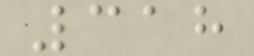318
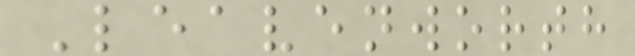Leavenworth
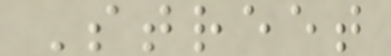Street
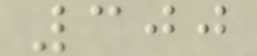300
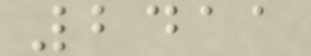2411
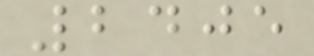2405
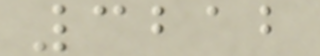3212
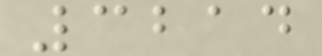3214
